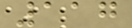117
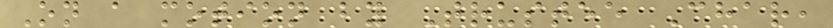On a motion by Trustee Char,
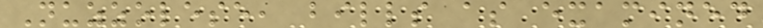Nuzzolese, bills as examined
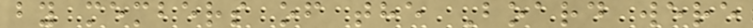by members of the Board were
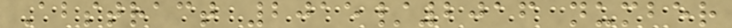Abstract 2015/2016 number
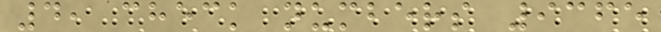4, check numbers 9365
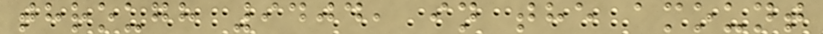through 9404, in the amount
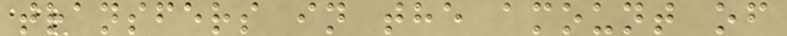transfers in the amount of
